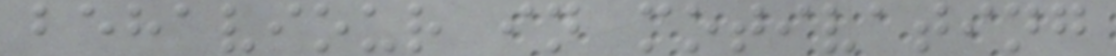behaviour in motivating
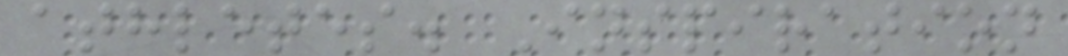athletes. Inspiration
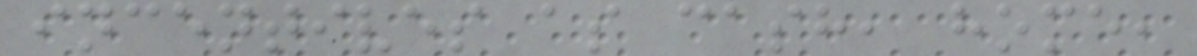incentives as cash, home,
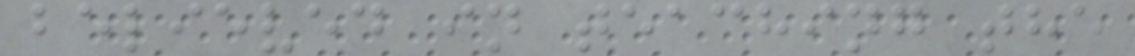believed in teaching the
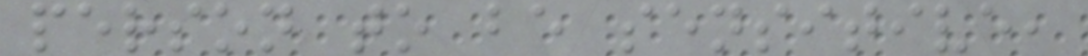person to be sensitive,
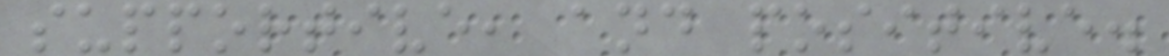supportive, and positive.
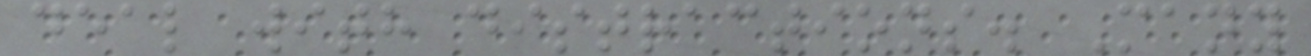deal with distractions. Many
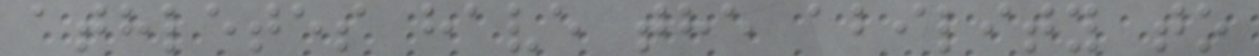athletes have the ability to
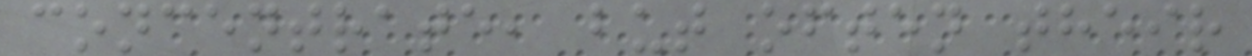concentrate, but often their
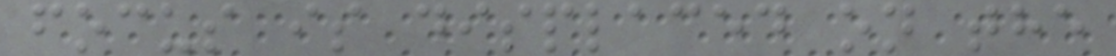focus is displaced on the
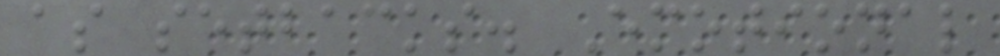as setbacks. Emotional
